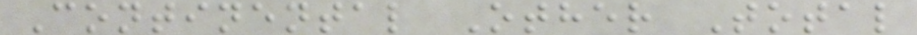Continental Other Total
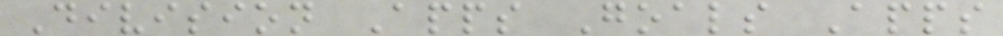Division Apps Goals Apps
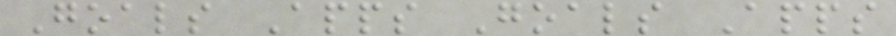Goals Apps Goals Apps
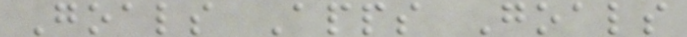Goals Apps Goals
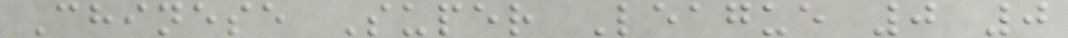Chinese Super League 0 0
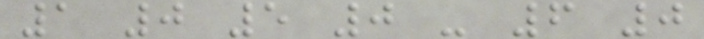1 0 5 0 - 6 0
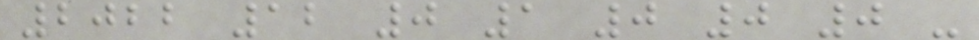2022 12 0 1 0 0 0 -
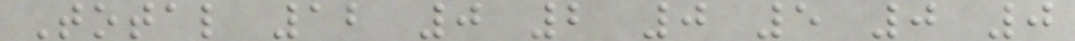Total 12 0 2 0 5 0 0
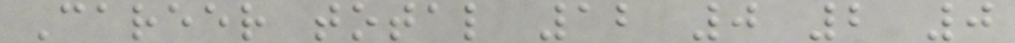Career total 12 0 2 0
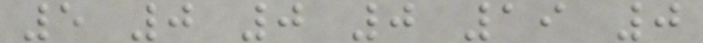5 0 0 0 19 0
